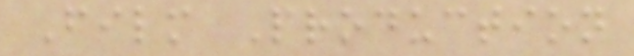Film Production
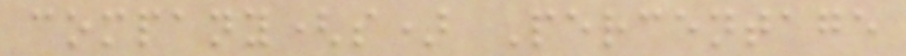company(s) Percentage
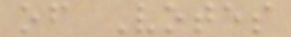of Votes
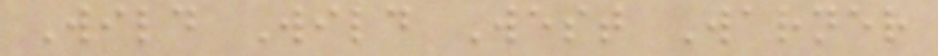Wild Wild West Warner
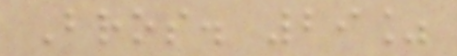Bros. 29%
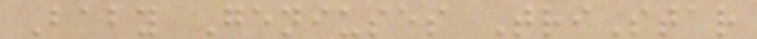Baby Geniuses TriStar
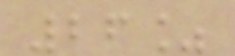26%
